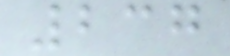237
